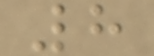8
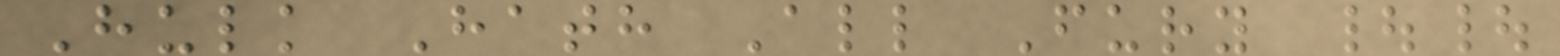Hulk Hath All Fury ||
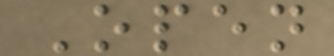Open
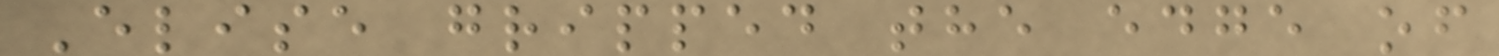Elise gripped the edge of
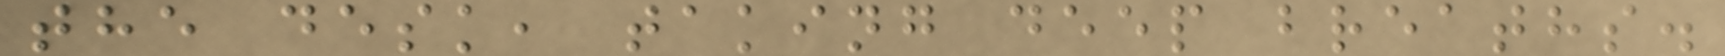the desk, taking deep breaths.
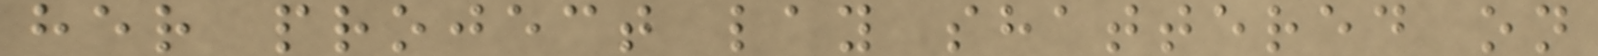her project lay shattered on
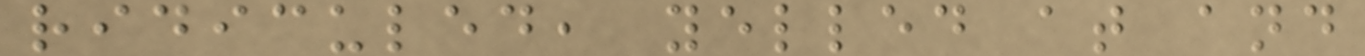ridiculed, yelled at and
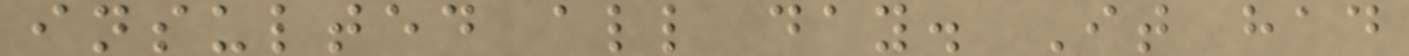insulted all day. It had
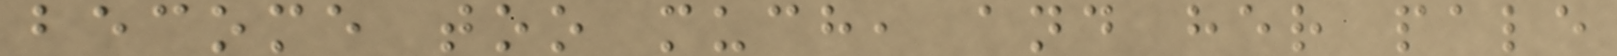become too much, and her pale
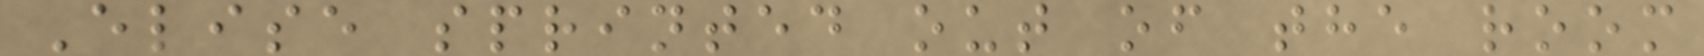Elise sprinted out of the room
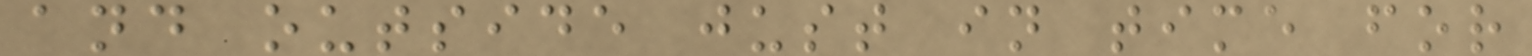and outside just in time for
